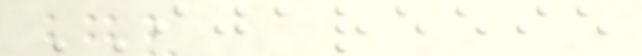IJAREEIE
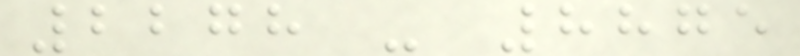2278 - 8875
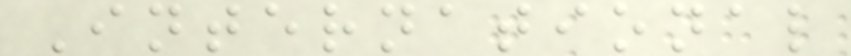International
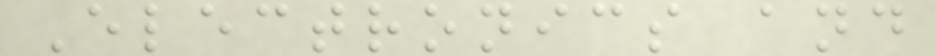Electronics and
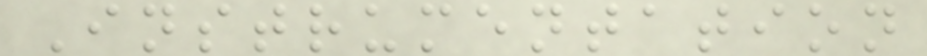Instrumentation
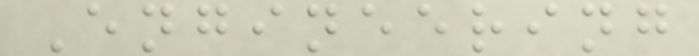Engineering
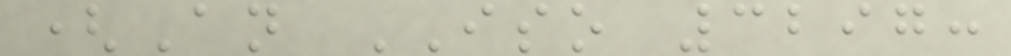(An ISO 3297:
